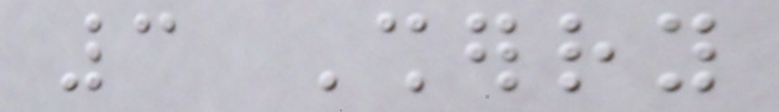3 Sherry
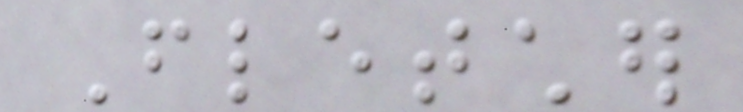Fletcher
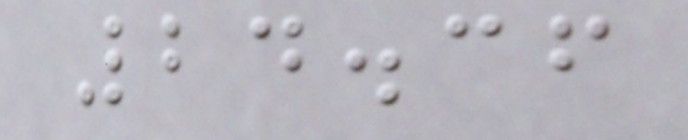24.36
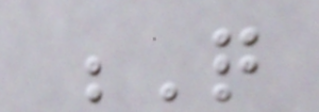Q
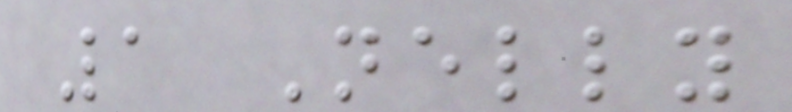1 Nelly
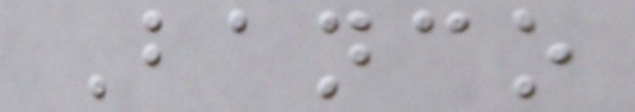Banco
